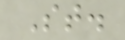St.
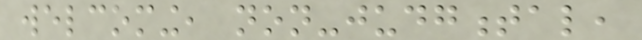welcoming, non-judgmental,
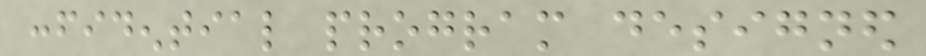confidential program designed
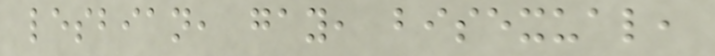lesbian, gay, bisexual,
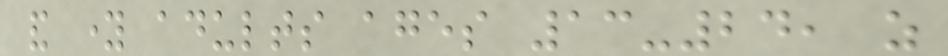and young adults ages 13-24, as
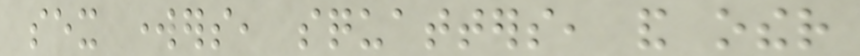sex workers, squatters, and other
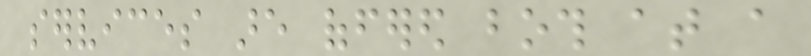services are offered both at a
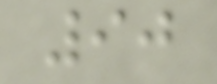90
